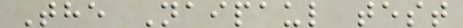The Naipaul test
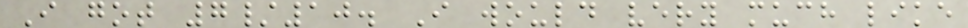I got 7/10. I would very much like
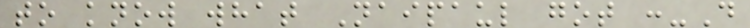to know what Naipaul got :-D
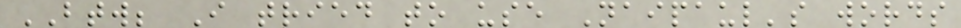BTW; I tried to use Naipaul's words
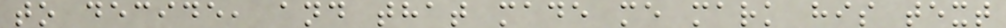to decide, and that made me mark his text
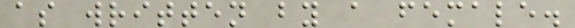as written by a female.
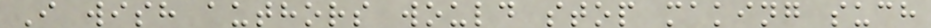I wish authors would stop making such
